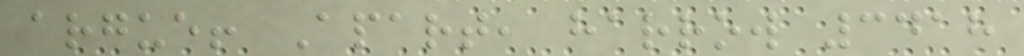argue! Apart, harrow 3418
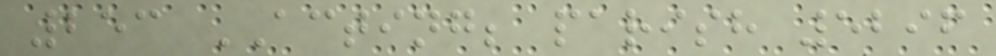253 ACTING; parish 5296
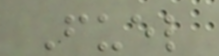Fuel
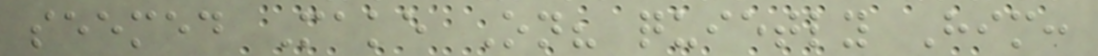seemed Make On? quietly Him:
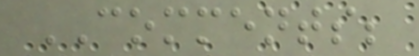COMMENTS;
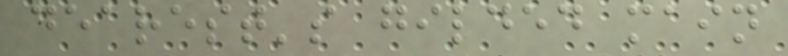dearest's gilded main
